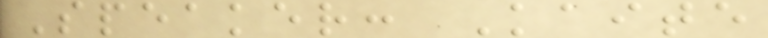Speaker: Kaite
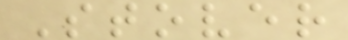Stover
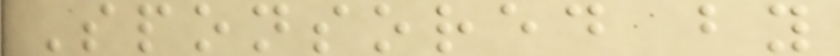Sponsored by
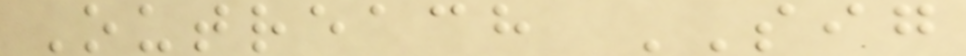Outreach SIG
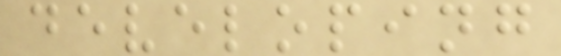developing
